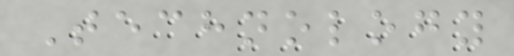Technology
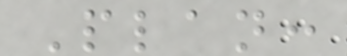Plan:
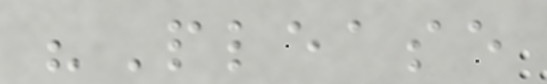"Please
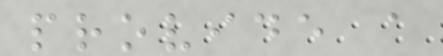provide a
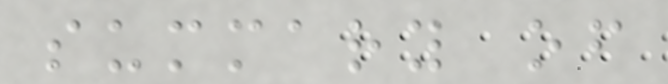summary of
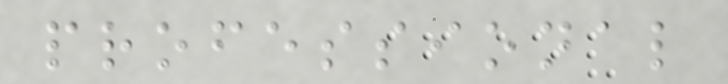professional
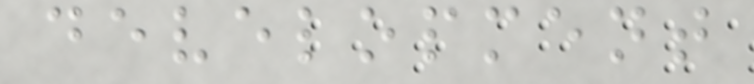development
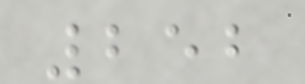252
